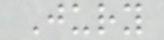Jury
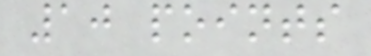10 points
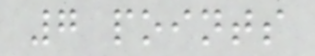7 points
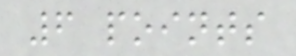6 points
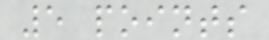5 points
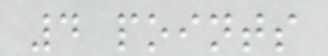4 points
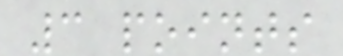3 points
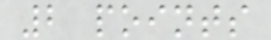2 points
